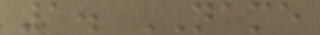1. NAME
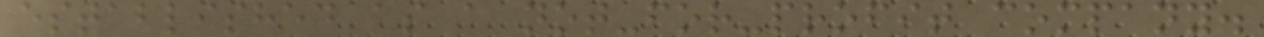established as a not-for-profit company.
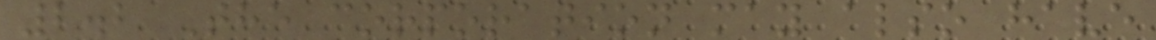2.2 The corporation may also have
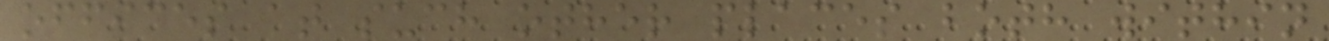offices at such other places both within
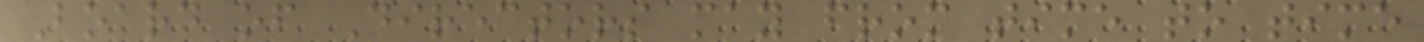Board of Directors may from time to time
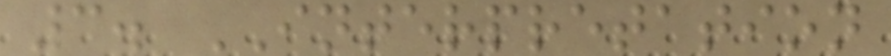3. INTERPRETATION
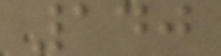140
